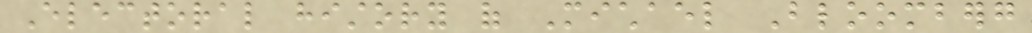Electoral history of Michael Bloomberg
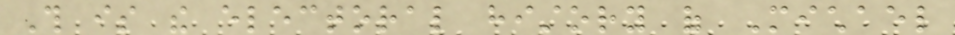This is the electoral history of Michael
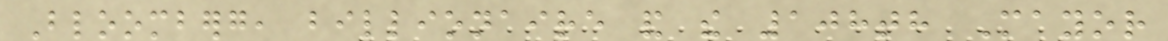Bloomberg, billionaire and the 108th Mayor
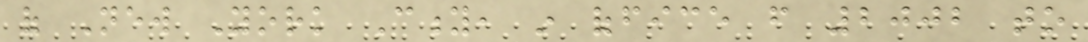of New York City, in office from 2002 to
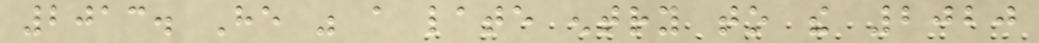2013. He was a late entry to the 2020
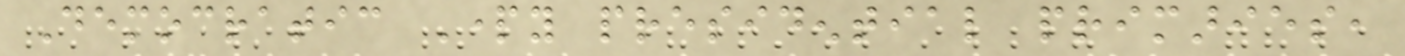Democratic Party presidential primaries,
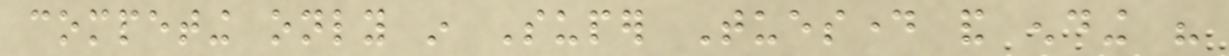competing only in Super Tuesday and ending his
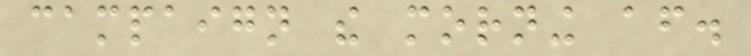campaign the morning after.
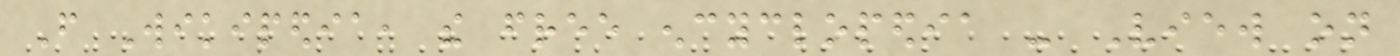From Wikipedia, the free encyclopedia - View on
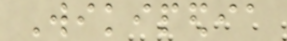Wikipedia
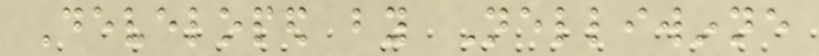Developed by Nelliwinne
